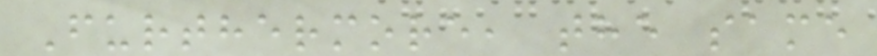Furthermore, the same
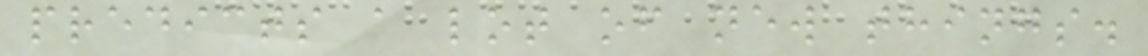predicts a lot of new things.
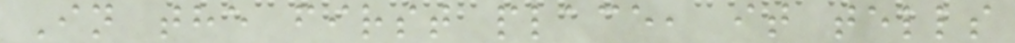In the first place, it tells
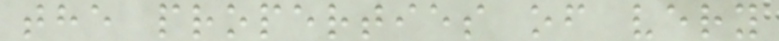the properties of very
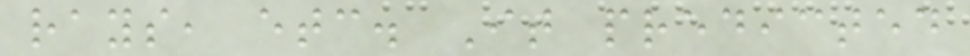rays, etc. It predicted
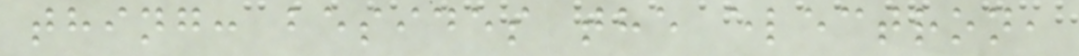thing: besides the electron,
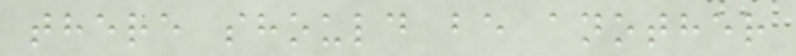there should be another
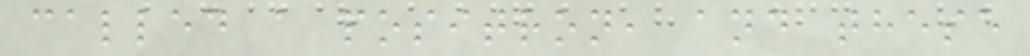called a positron, and these
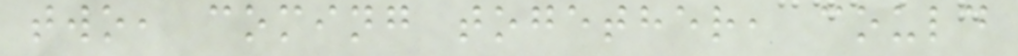two, coming together, could
